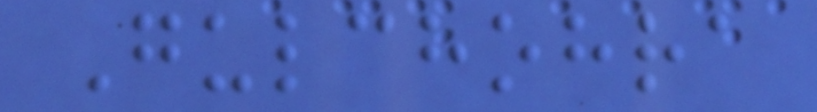Gulchohra
